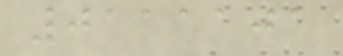0111101
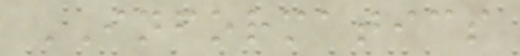INFORMATICS
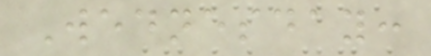Wednesday:
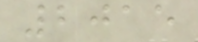2015
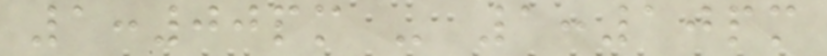1:00pm - 1:10pm
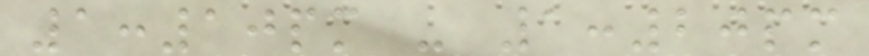1:10pm - 1:20pm
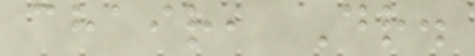chair, Dr.
